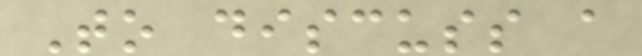To discuss a
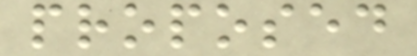proposed
